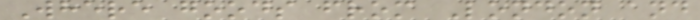Where goods from London and
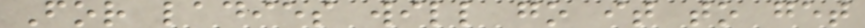For ladies will go it to get
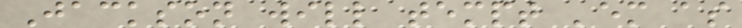Jackson will tempt 'em as
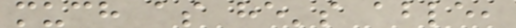much as he's able,
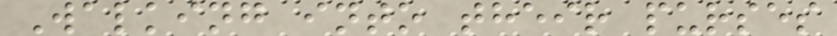Walking into their purses
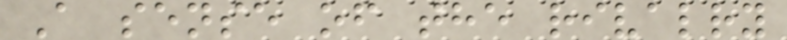A sense of the rivalry
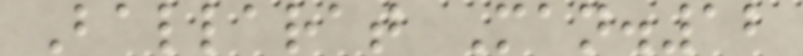Ballarat Man.12
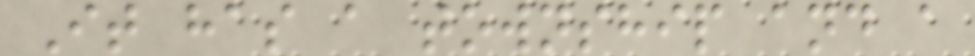It has a township and a
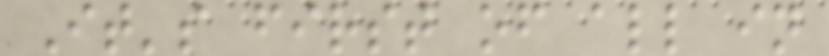It's first of all in
